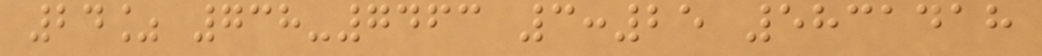24% 738-7463 3:25 5831418
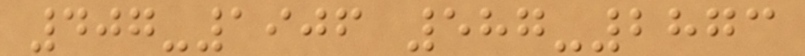407-1906 587-2873
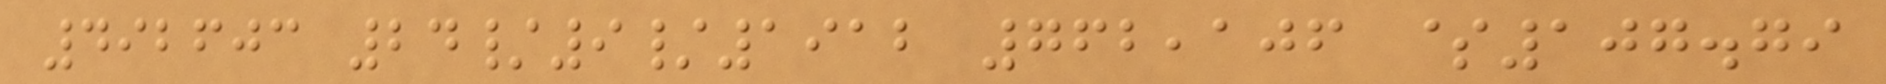492603 24/9/1912 762,106 $107.79
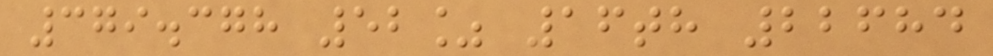379.378 52% 16th 22684
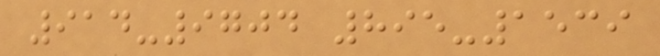914-9704 895-1539
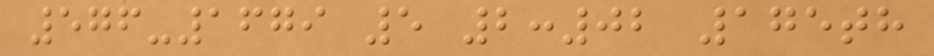576-1679 5 2:02 175th
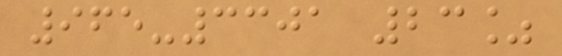965-3301 23%
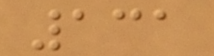131
